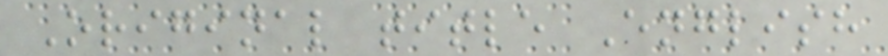Original title English
